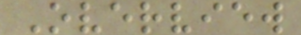Overview
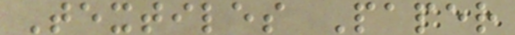Textiles Paper
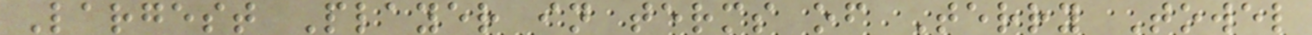Largest Player in terms of Terry Towel
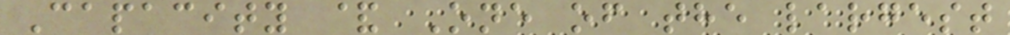Capacity & One of the largest
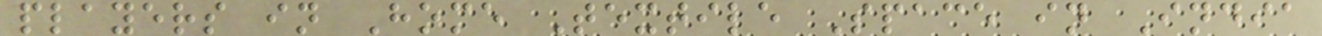players in Home Textile Space in India
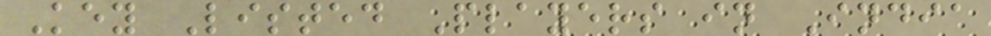Key Listed Players in India
